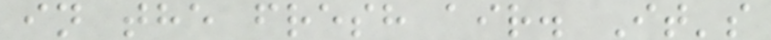in the fresh air. It's
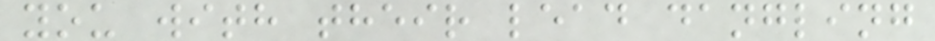you with their lead dangling
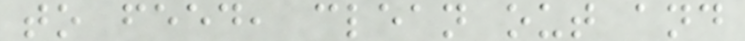to feed, clean out and
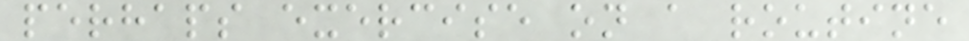perhaps exercise on a routine
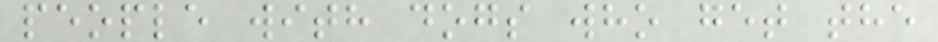people with dogs who get the
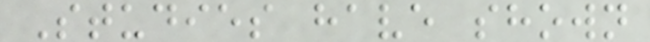Studies have shown
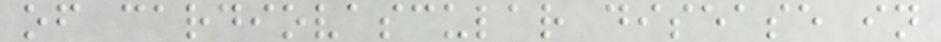of cardiovascular disease in
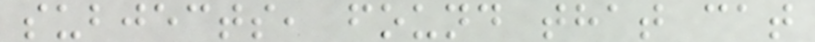subjects, found that cat
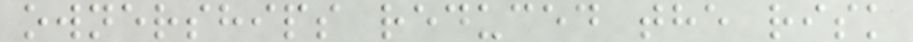ownerships reduced the risk
